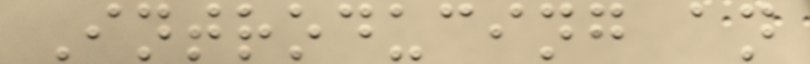Introducing an
